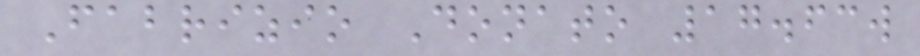Fabrizio Donato 17.63w
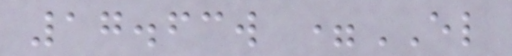17.63w =EL
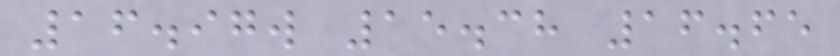16.97w 15.38 16.65
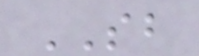SB
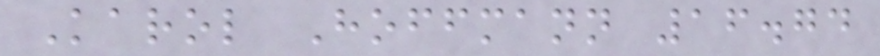Karol Hoffmann 16.74
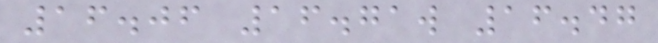16.06 16.71w 16.47
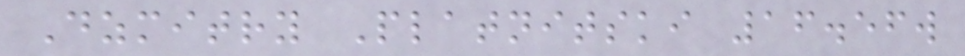Dzmitry Platnitski 16.56w
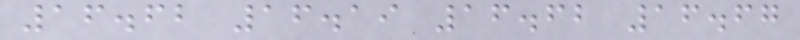16.62 16.19 16.62 16.67
